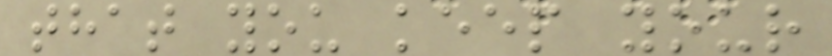that you keep your
